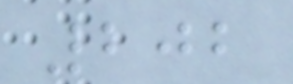202
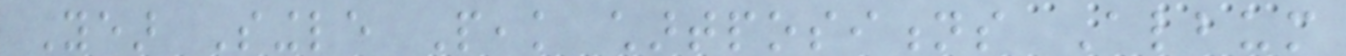Year Single Peak chartpositions Album
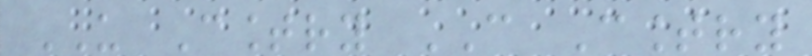US Country CAN Country
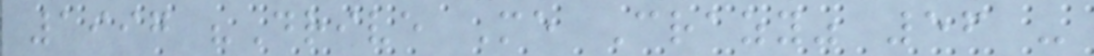1997 "Drive Me Crazy" 56 -
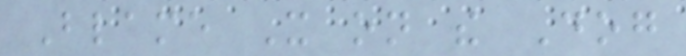Blame It on the Dog
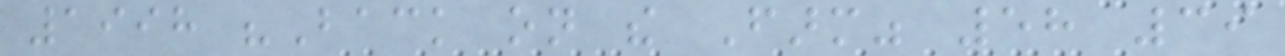1998 "Back on the Farm" 58 39
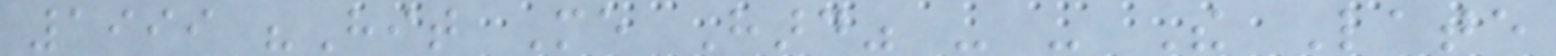1999 "Hit Me Hard" - - The Late
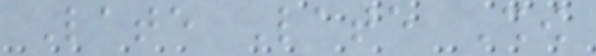Late Late Show
